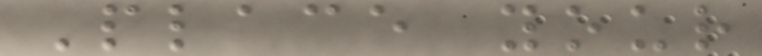Place your
